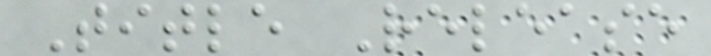Title Release
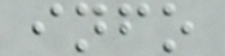info
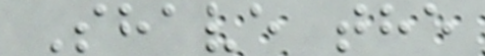Shave the
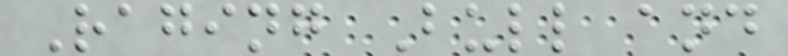Raging Bull and
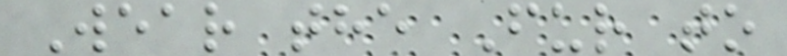Wear the Fur to
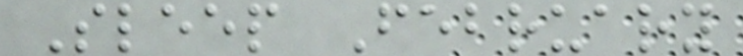Sleep February
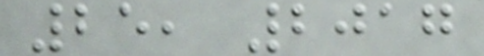25, 2017
